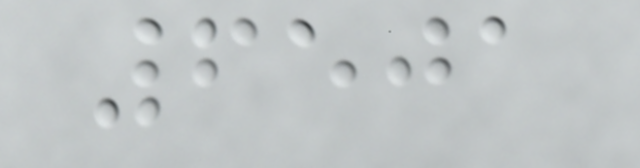6501
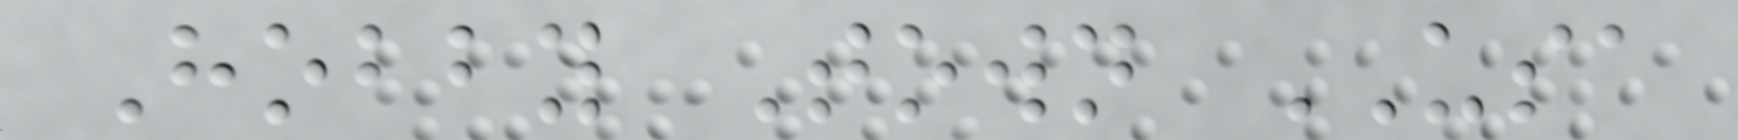Hobby Town USA
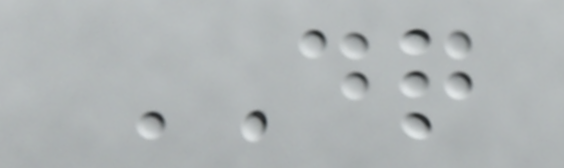DQ
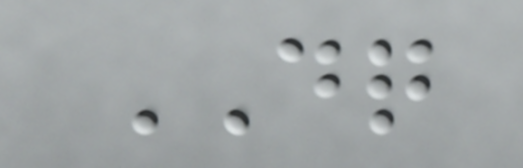DQ
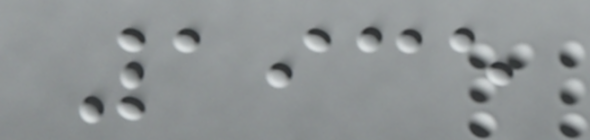1935
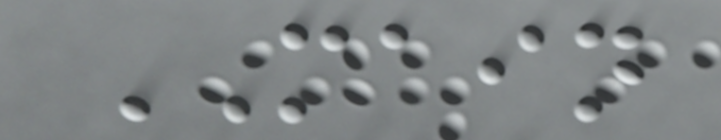MAIN
